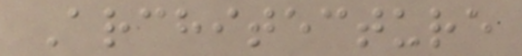Architecture
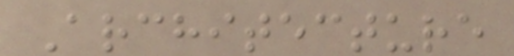Architecture
